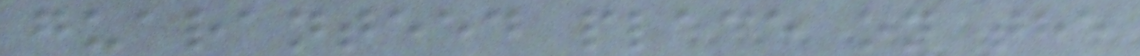guaranteed place on the
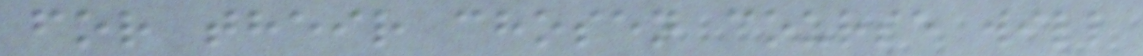for their chosen course will
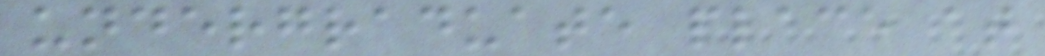undergraduate place at
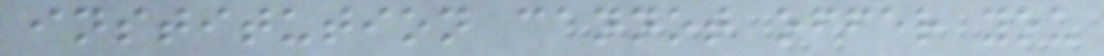institution cannot offer you
